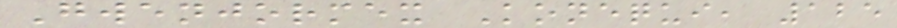Gwenjormex Konequi, 125
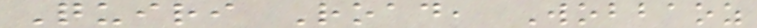Quiri Road, Wobbaoz
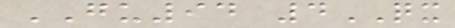GU94 4QX
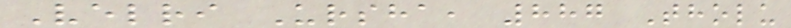Velri Ursha, 887 Tholu
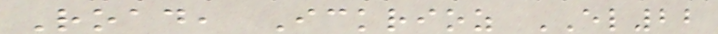Road, Ickrioz EL22
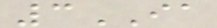3IA
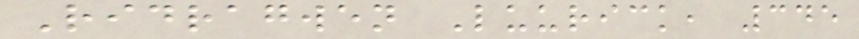Ridragwen Luurick, 345
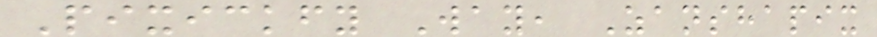Pixickfy Way, Zanshapix
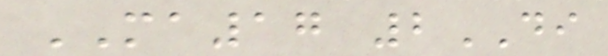MA17 2DI
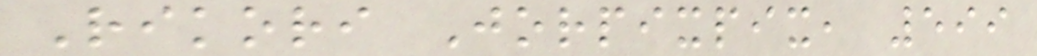Rikori Jorpixpix, 599
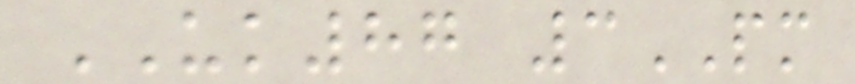UK87 3PM
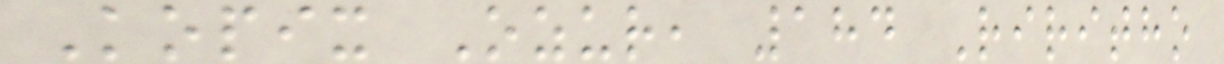Kopix Ozur, 184 Riritho
